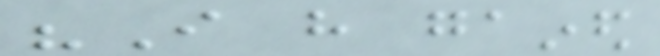"I have gained
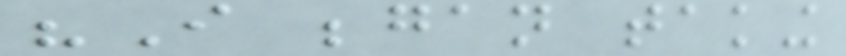"I began taking
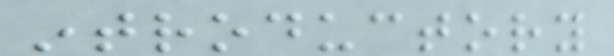introductory
